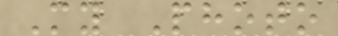My Photo
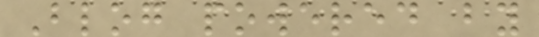Blog powered by
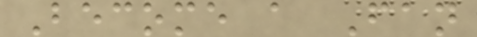Become a Fan
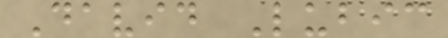David Lubic
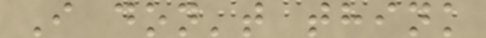I don't think
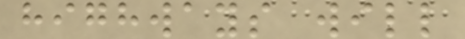highways will
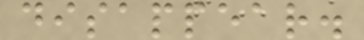disappear.
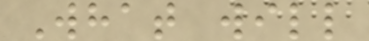What will
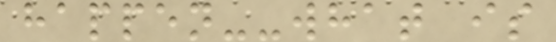happen--what is
